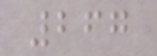267
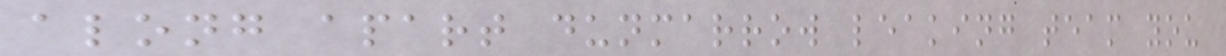along apart dunmarrow leaking team you
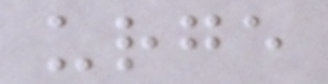urge
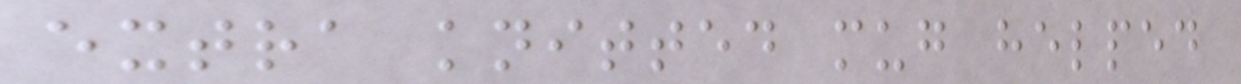extra knitted mug helped
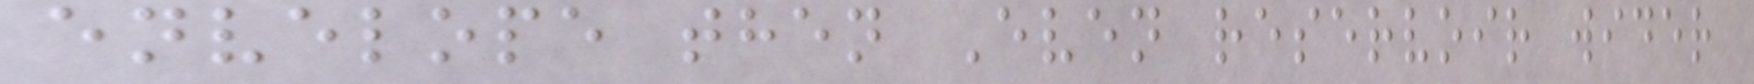envelope then Even reservoir wider
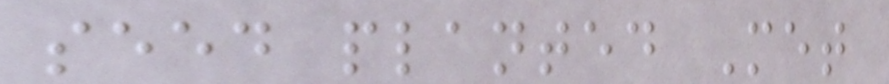seed planted Met
